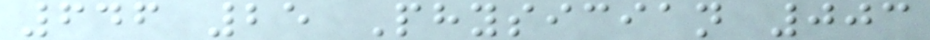646 25 Physician 003
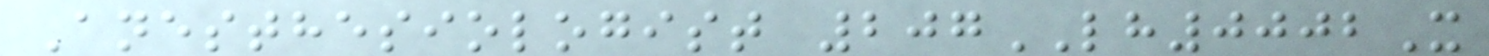Anesthesiologist 207LH0002X
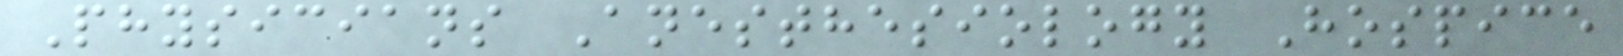Physicians Anesthesiology Hospice
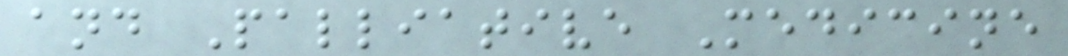and Palliative Medicine
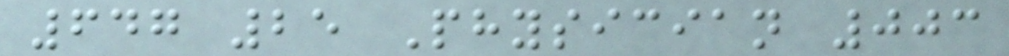647 25 Physician 003
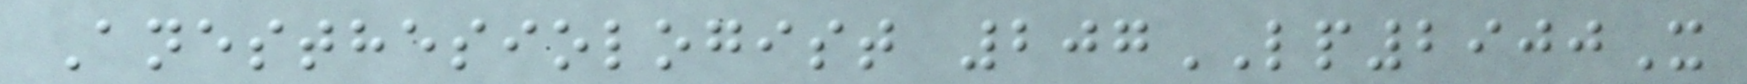Anesthesiologist 207LP2900X
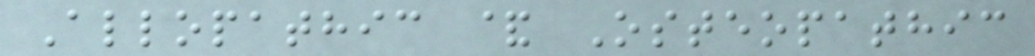Allopathic & Osteopathic
